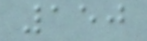150
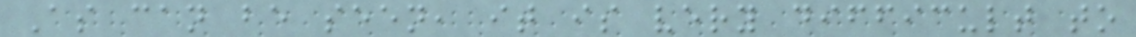As can be seen, it is very difficult to
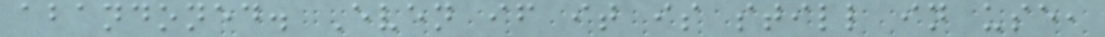abandoned. Even if it is still in use,
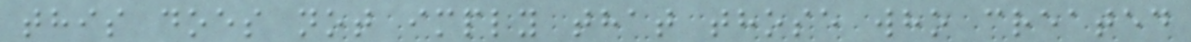this does not imply that those who created
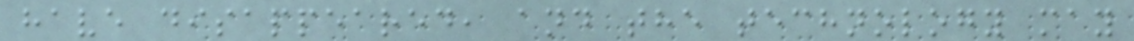have disappeared, and the technology may
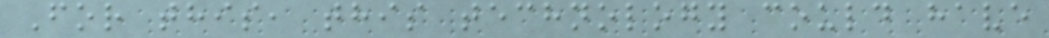For this, this technology could have
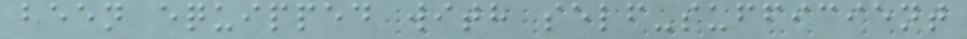been equipped with self-sufficient
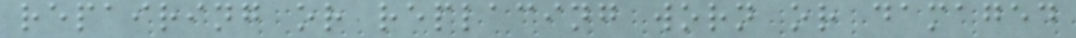repairing or replacing worn or damaged
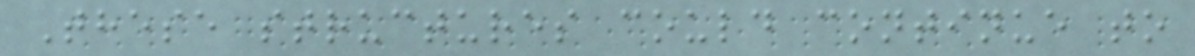These structures could continue to
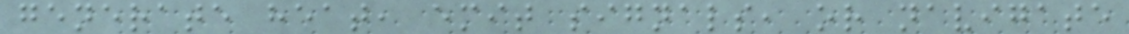generate heat, emit signals, or navigate
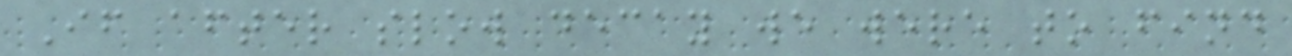If after slow decay we were to find
